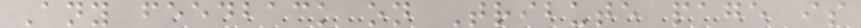Any feedback on Tribute page is
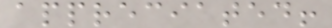appreciated!
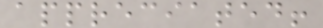appreciated!
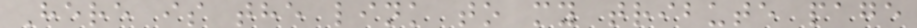Here is the link to my tribute page
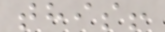this!
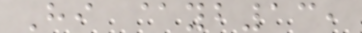Hi @yb13,
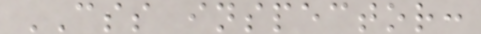CSS inspector:
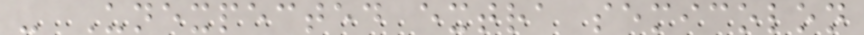- Unexpected extra semicolon
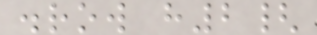.row h2{
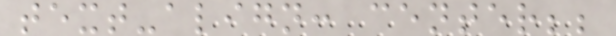text-align: center;;
